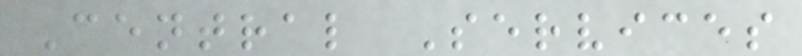Central Services
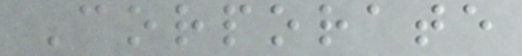Corporate
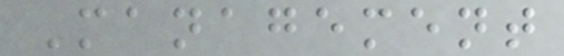Management
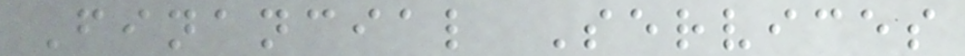Financial Services
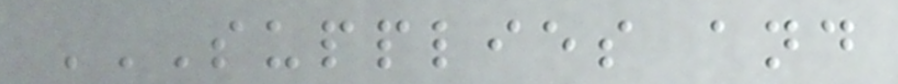SUPPLIES AND
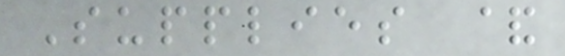Supplies &
